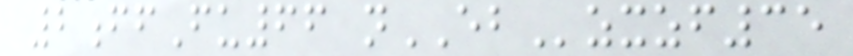2ffFu66 nEBzxzf35
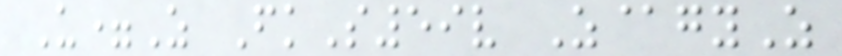U=Z FkS59v Z@gyZ
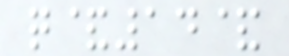q&14&
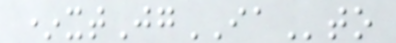*xtJgIAto
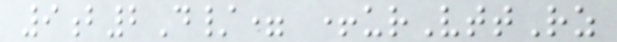9b2D/= +urVttRz
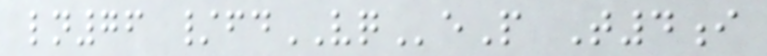ln76 /fdVQeP T4i
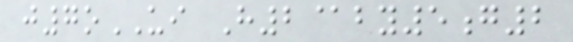j7oUI H2@by5g2
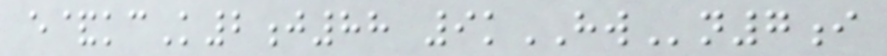e&kcK2j88 9kHWn7i
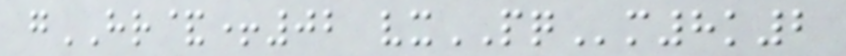gHR&+02 vxPQm8k2
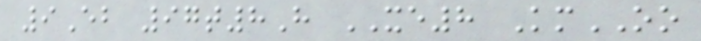9Eb 97t8H XE8 KmOO
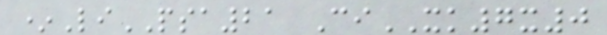*LiPSA21 CiXK7x0
